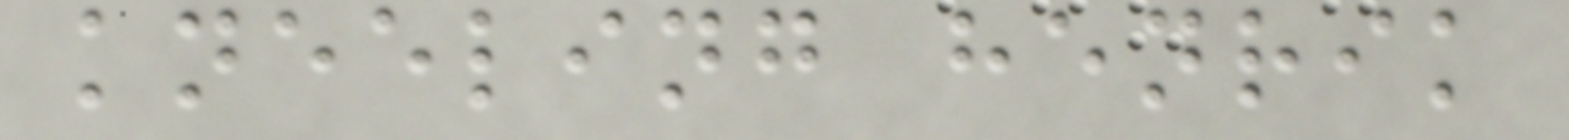kneeling henrik
